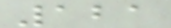121
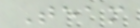Team
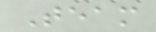Team
